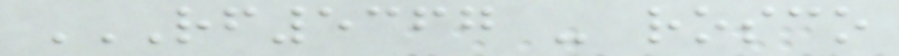RF5367 - ROSCO
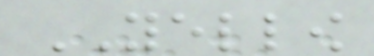YELLOW
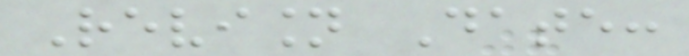Revision Date:
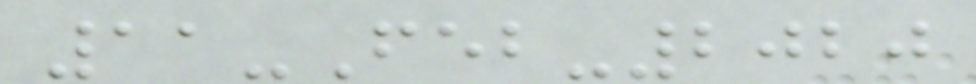11-Feb-2020
